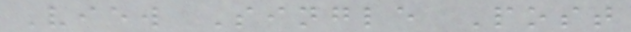View Single Post
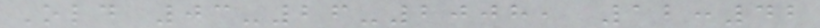Old 03-26-2008, 12:42
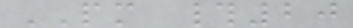PM #20
